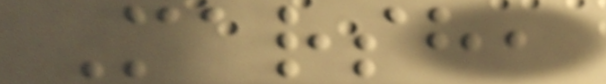Marsh,
